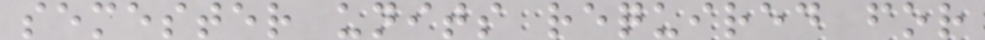semester units required for
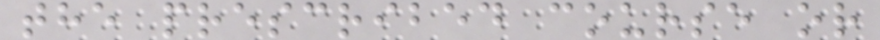the prescribed course or
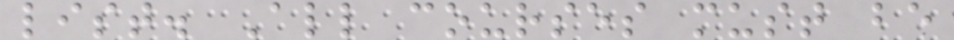list. All courses must be
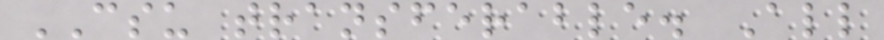CSU transferable. All
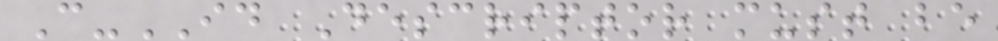C-ID Descriptor must be
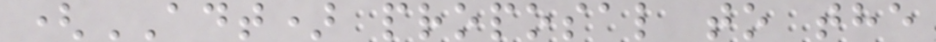(ADT) proposal to the
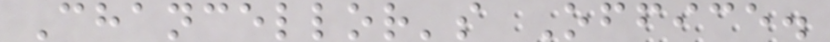Chancellor's Office.
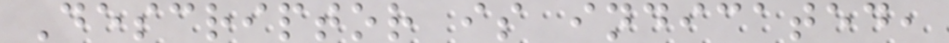Descriptor is indicated,
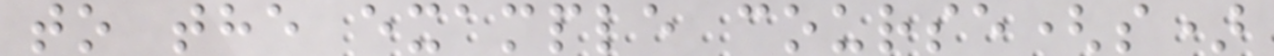to the example course(s)
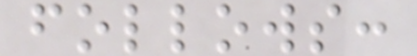follows:
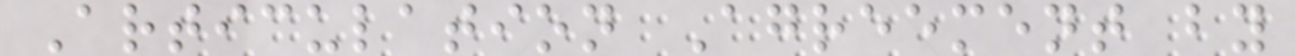Articulation Agreement by
